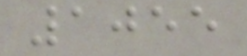1055
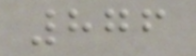876
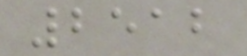2512
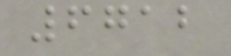6712
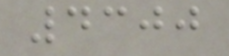4300
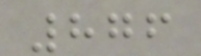876
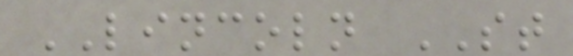LINCOLN ST
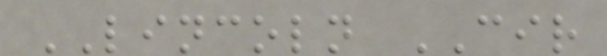LINCOLN CIR
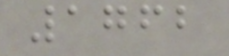1762
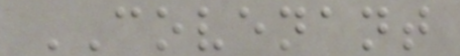COVENANT
